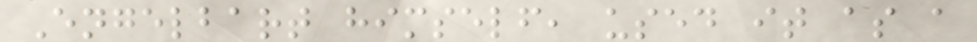Engelbart himself, used it as a
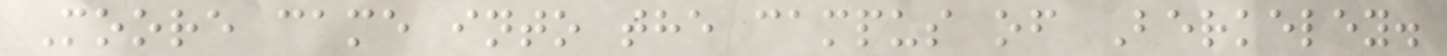Moore came into the campus of Berkeley.
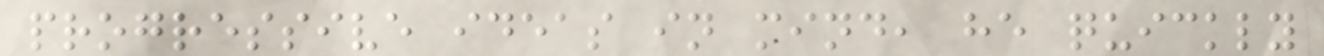progressive ideas in mind, he quickly
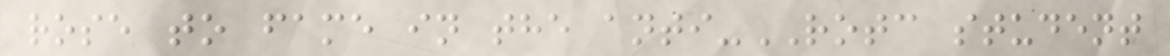rose to fame in the anti-ROTC student
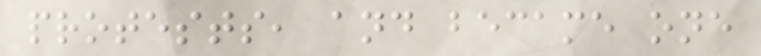protests, and became one
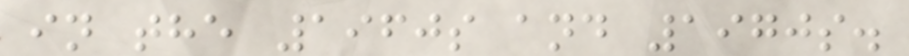in the 1960s and 1970s.
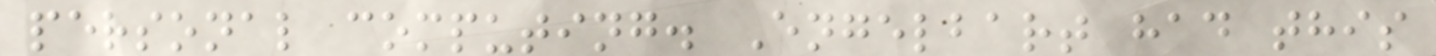personal computing. Engelbart had this
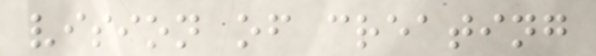vision of creating
